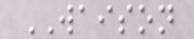WAISON
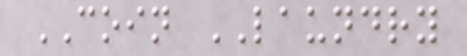COIN LAUNDRY
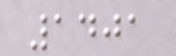1401
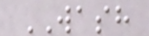WASH
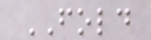FOLD
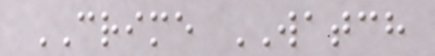CRIME WATCH
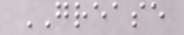GREASE
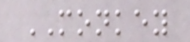MONKEY
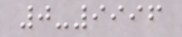0-9996
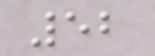52
